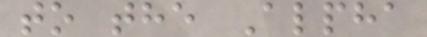to the Alpha
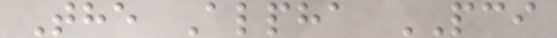The Alpha PCI
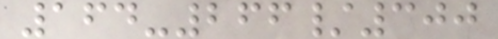164-266/300
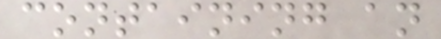containing an
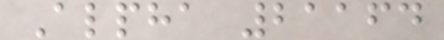Alpha 21164
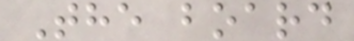The board
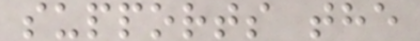supports the
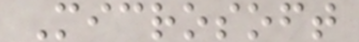Microsoft
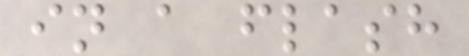in a flash
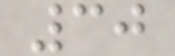30
